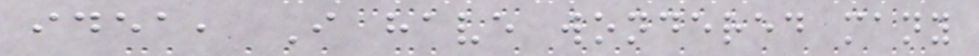idea, I have wondered many
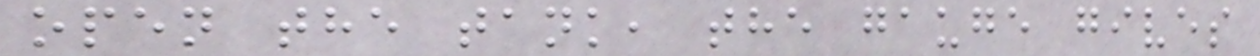open the tank, the gauge gives
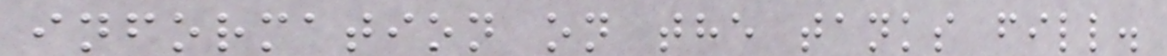information on the tanks fill.
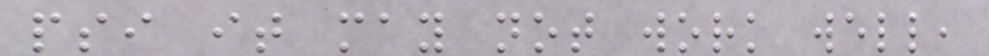psi it may not work well,
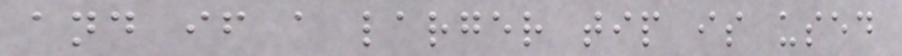and if a larger tip is used
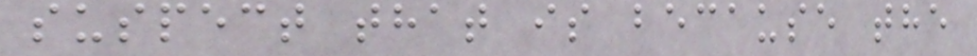suspect that is because the
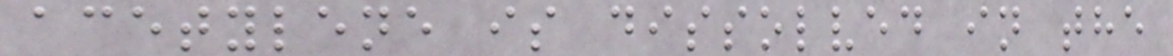acetylene is dissolved in the
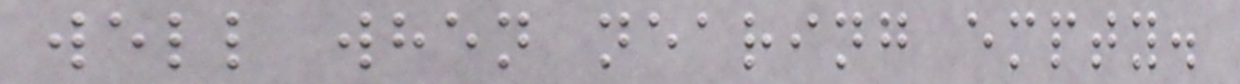well when nearing empty.
